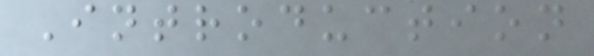Introduction
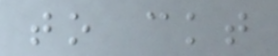to ckt
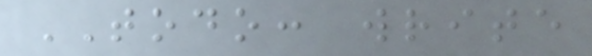TODO: write
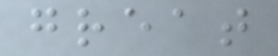great
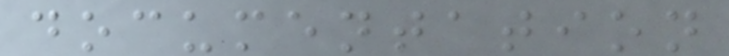documentation
